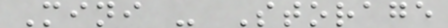Mini - Storage
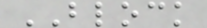BLOCK
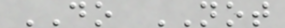DO NOT
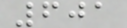601
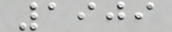1909
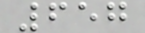657
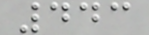443
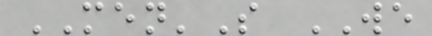MEN'S WE
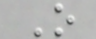O
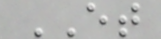ET
